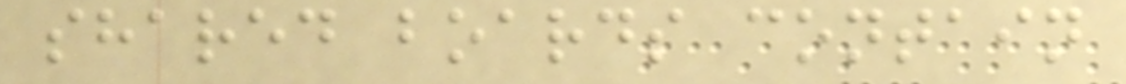shared boards contain
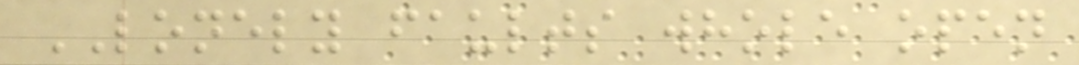LONELY faults whole open
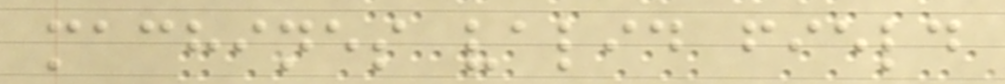machines valid field
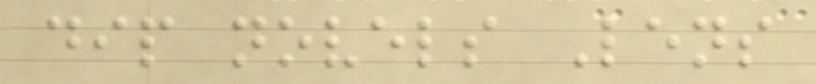dip novels Lens
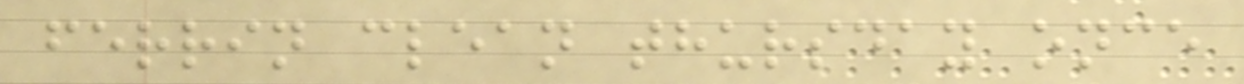ferrin clean thursday once
